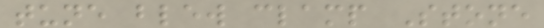tune blew clamp Stone
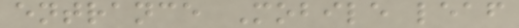entrance Mobile leaf
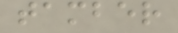tamber
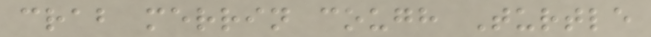crab merrin cough Turtle
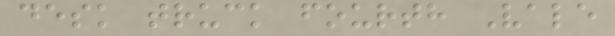desk truck fourth Vale
